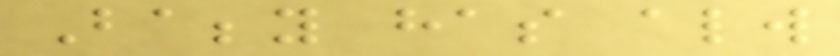Babby has always
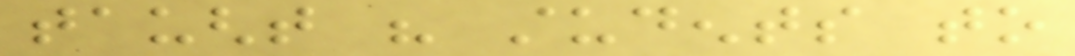taught his students to
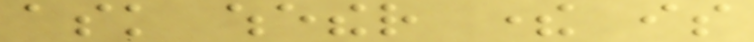ask whether there is
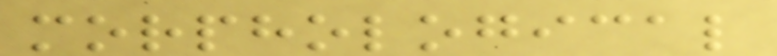morphological
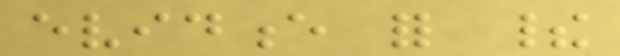evidence for their
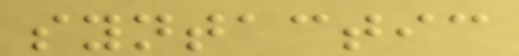syntactic
